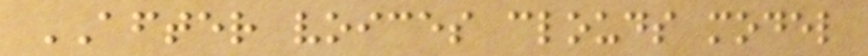AFTER voices clouds model
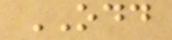ODD
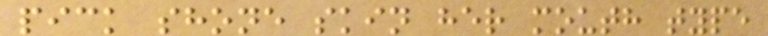pick shone skin her mouth type
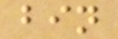bin
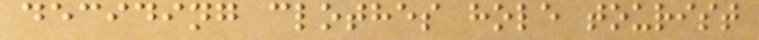deciding clothes hole tourist
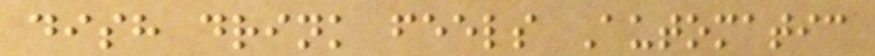dish drink feels Automatic
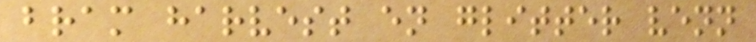bram harvest en glitter venn
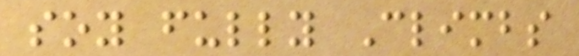soy fully Climbs
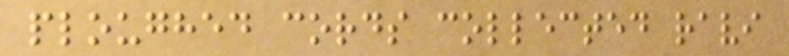ploughed cords collected ravi
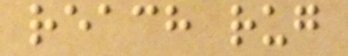reach rug
